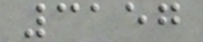3157
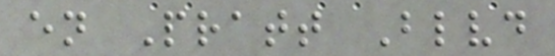en Pratt Blvd
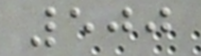500
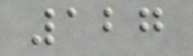127
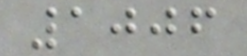1006
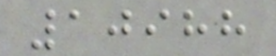10988
